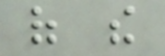of the
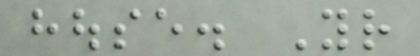house. Your
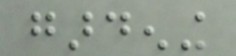gardening
